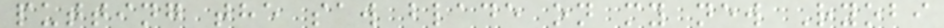putting the saw blade on my new Ryobi
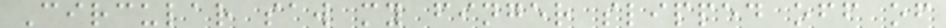Circular saw my finger slipped off of
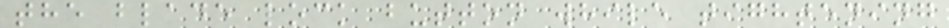the blade lock button while tightening
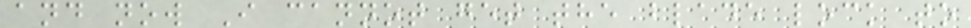and now I cannot get the blade lock to
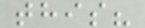this?
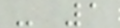- 1
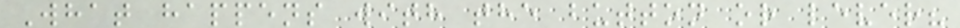What happens with the button or lever?
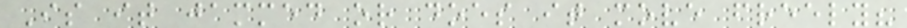Is it jammed or does it move freely?
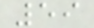59
